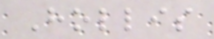Hollis
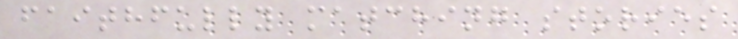faithfully matching stories
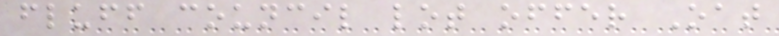fluff council lot offer Oat
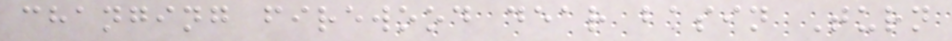changing firewood dear basin Turn
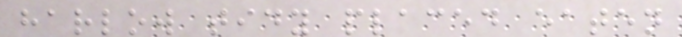harlow tidy placed eaten
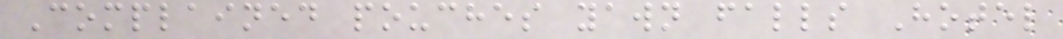Complained pouches yawn falls Hotel
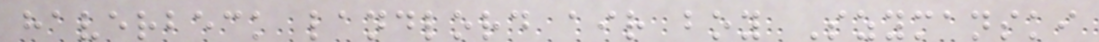haverbeck landlord air boy Szymanski
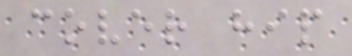cover hip
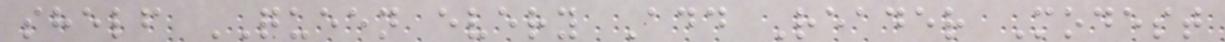shelf QUEEN every Add Reader Modest
